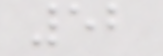52
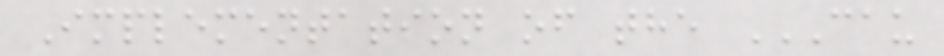Implementation of the CAU
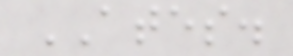ATES.
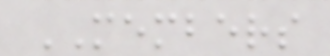MEMBERS
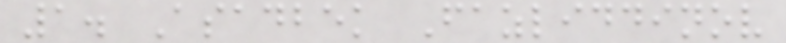1. Asadbek Fazliddinov
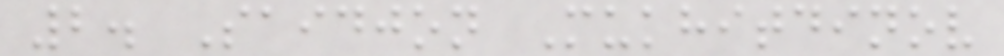2. Saidjon Mukhitdinov
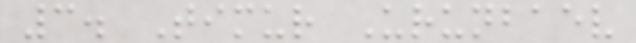3. Timur Urunbaev
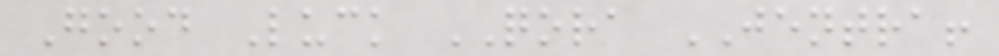Good Luck QORA JENTRA!
